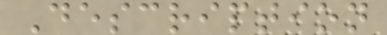Description
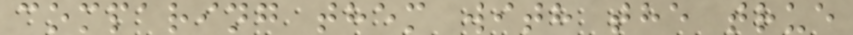comparing them with the true
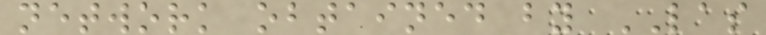network obtained by LAS
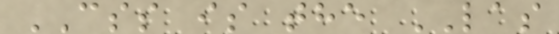CSS is the LAS
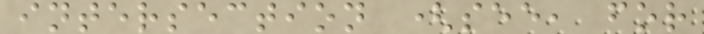intersection (see, for
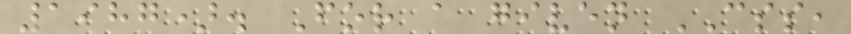1987). For a given CSS,
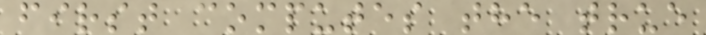first computes the true
